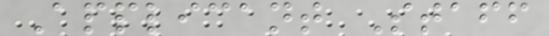Applicant Staff
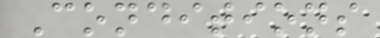Conditions
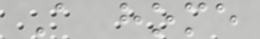A home
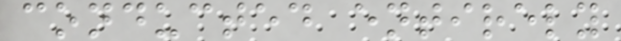conducted entirely
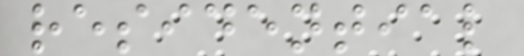residential
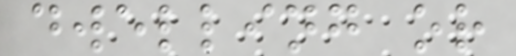dwelling or
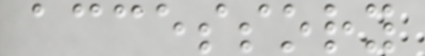accessory
